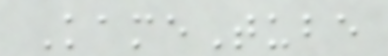KameTube
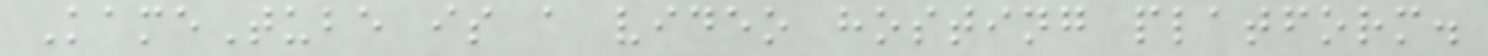KameTube is a video hosting platform.
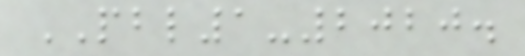PBL1-2020.
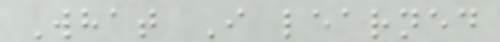What I learned
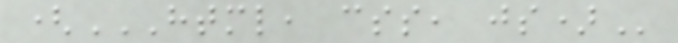(HTML, CSS, JS)
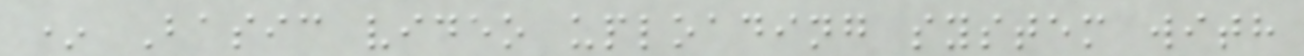* Basic video uploading system with
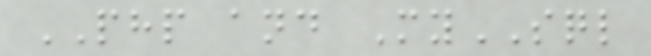PHP and MySQL
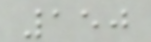150
